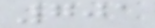701
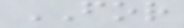FOR
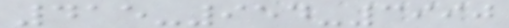415-954-3990
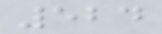524
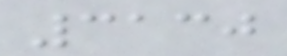3130
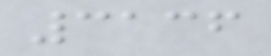3136
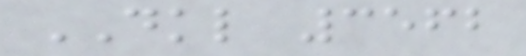DKL 3562
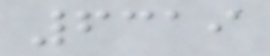6319
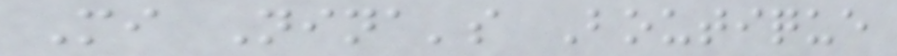Mi Nina's Boutique
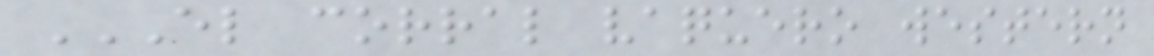EL CORRAL VAQUERO WESTERN
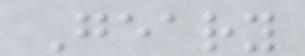Geary
